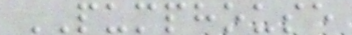PUMPHOUSE
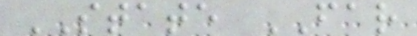STATE FAR
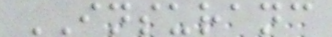INSURANC
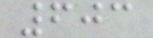603
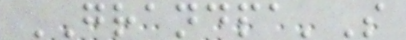GRANDPA'S
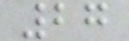27
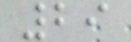29
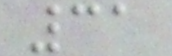31
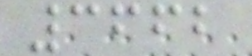3662
